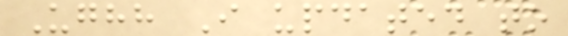Ughh I updated to
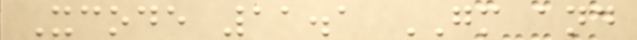Xcode 11.1 GM and
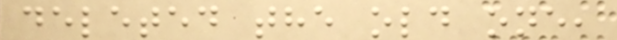deleted the old one,
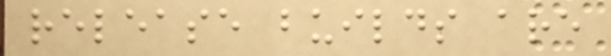release builds are
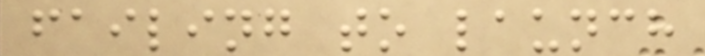failing to launch
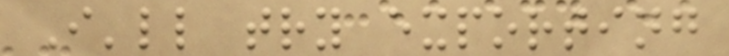I'll try exporting
